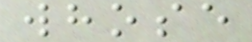whose
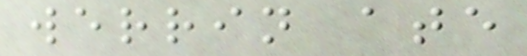werrin ate
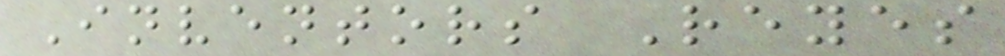Inventors Reyes
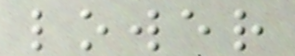lower
